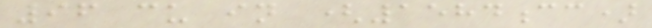96 cu in (1584cc)
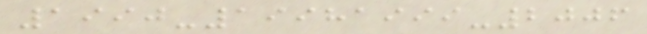1990-19981999-2006
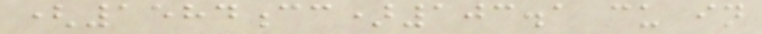(1584cc)103.1 cu in
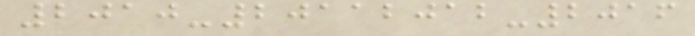2010-20112012-2016
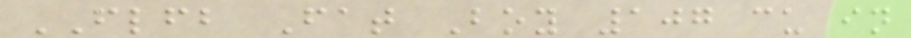FLFB Fat Boy 107 cu in
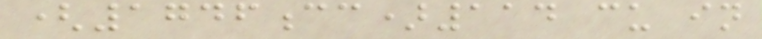(1746cc)114 cu in
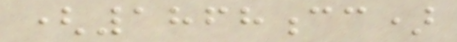(1868cc)
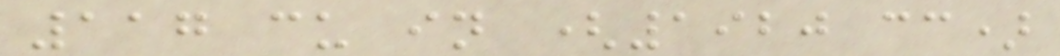117 cu in (1920 cc)
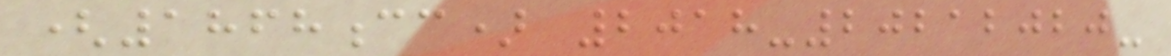(1868cc) 2018-20212020-
